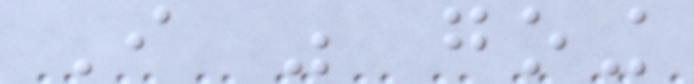I was going
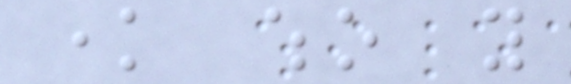know who you
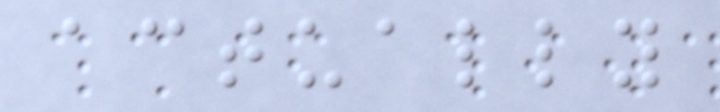actually
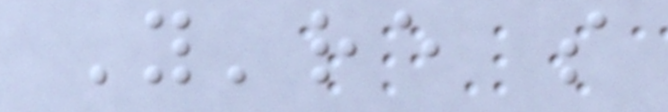You're so
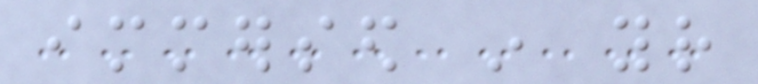immersed in your
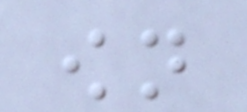own
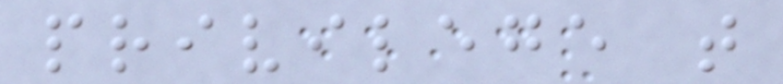privilege that
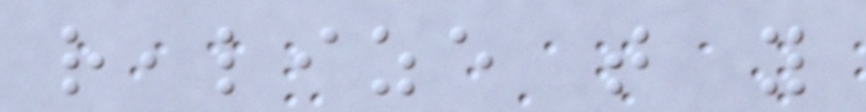realize that you
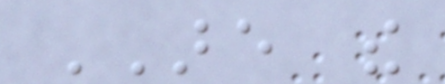ARE the
